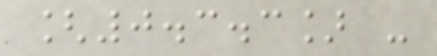[0.3.3] -
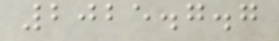2025.7.7
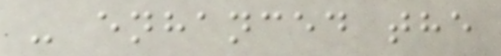- enhanced the
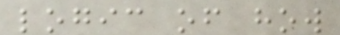logic of how
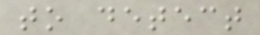to detect
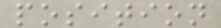position
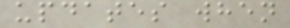updates when
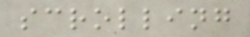scrolling
